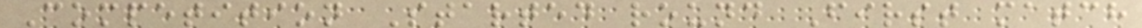Competition Started round First match
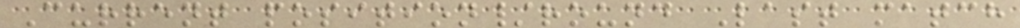Current position/round Last match
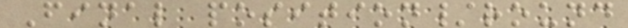Final position/round
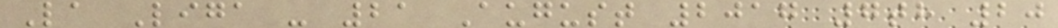La Liga - 21 August 2017 7th 20
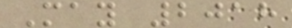May 2018
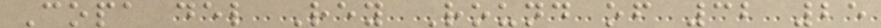Copa del Rey Round of 32 25
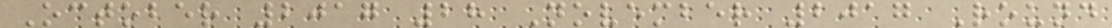October 2017 28 November 2017 Round
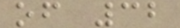of 32
